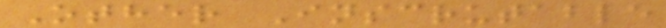Other Inscrutable
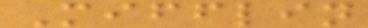Mifflin
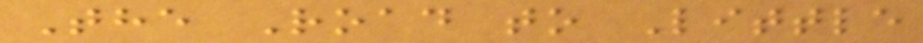The Road to Little
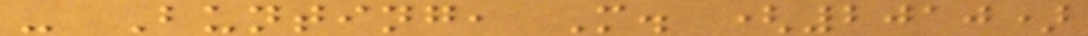- Bunting, M. (2010)
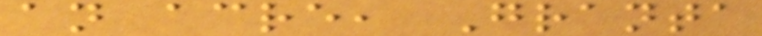an acre, Granta
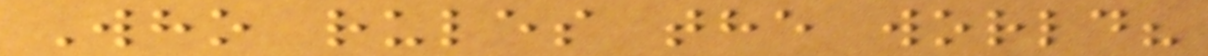Who rules the world?
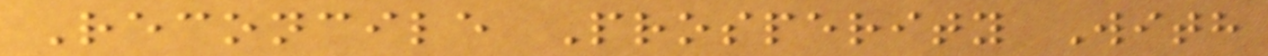Reconcile Prosperity With
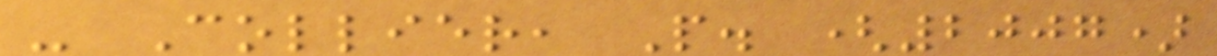- Collier, P. (2007)
